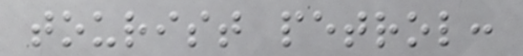tourist petrol:
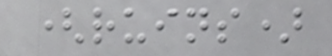(ruins)
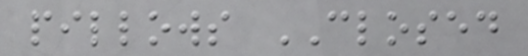pillows CLOSED
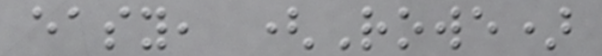easy, (Rowe)
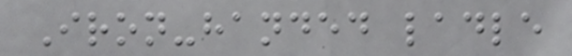Iron-handed ladle
